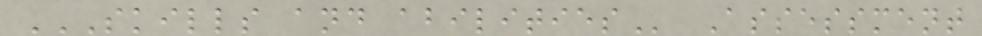SKILLS AND ABILITIES Assessment
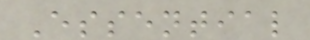Essential
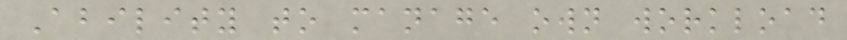Ability to manage own workload
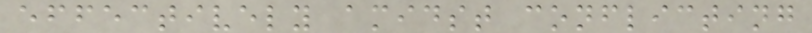effectively amidst conflicting
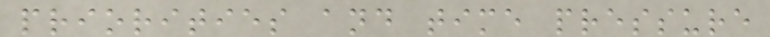priorities and time pressure
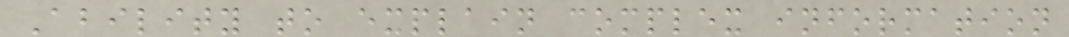Ability to explain complex information
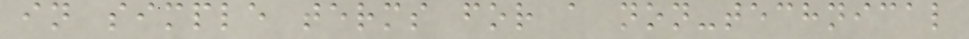in simple terms for a non-technical
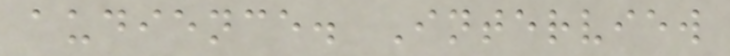audience. Interview
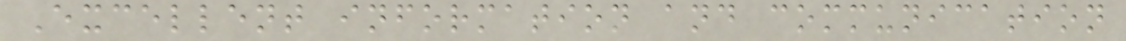Excellent information and communication
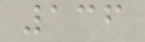136
